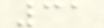31
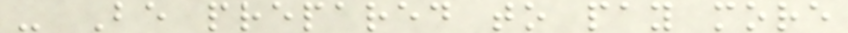- Be prepared to pay more
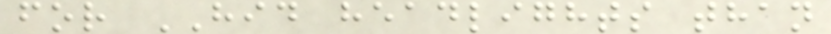for HID headlights than
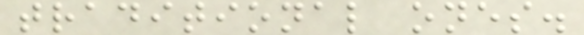traditional ones.
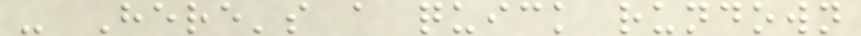- Here's a quick rundown
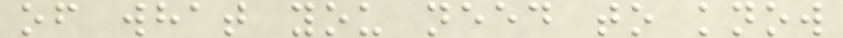of what you need to know
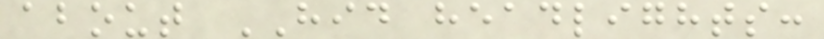about HID headlights:
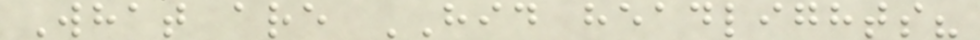What are HID headlights?
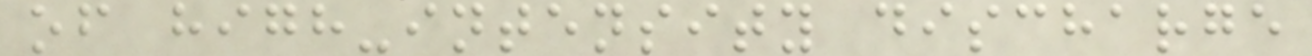of high-intensity discharge
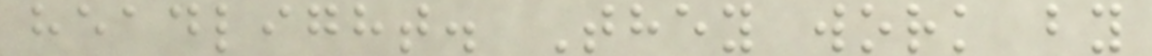headlight. They work by
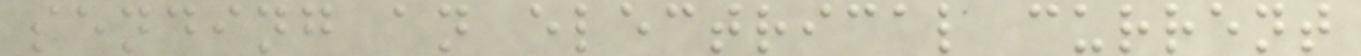sending an electrical current
